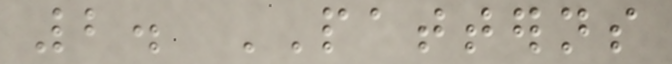2. PATTERNS
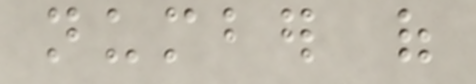number of
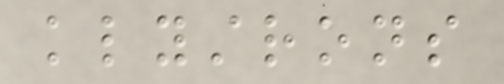klystrons
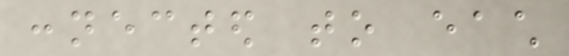connected to each
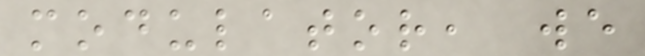modulator, we
